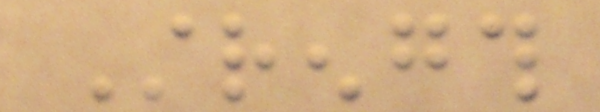Strength
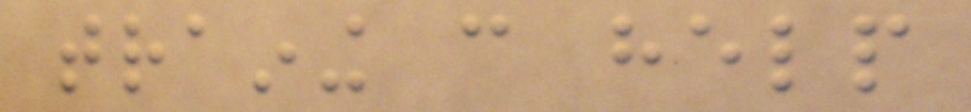training can help
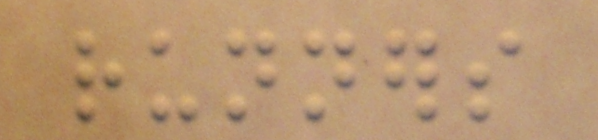runners
